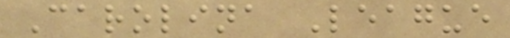Carolina League
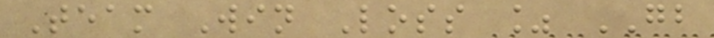Team Win Loss % GB
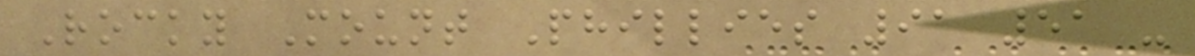Rocky Mount Phillies 91 51 -
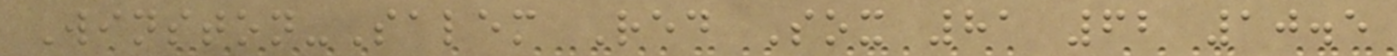Winston-Salem Red Sox 81 62 10.5
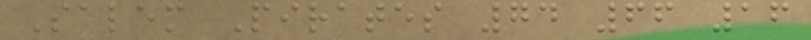Salem Pirates 74 66 16
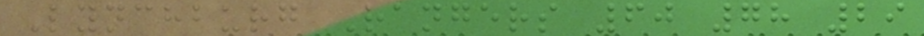Lynchburg Rangers 60 78 29
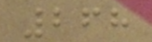268
